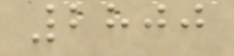2800
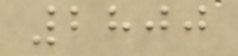2800
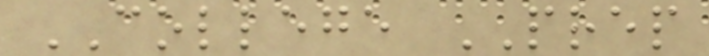COLLEGE PREP
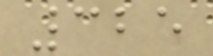325
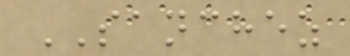SANCHEZ
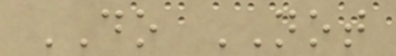DO NOT
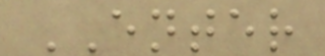ENTER
